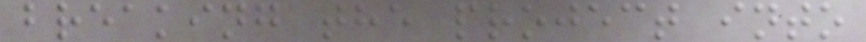breaking the project into
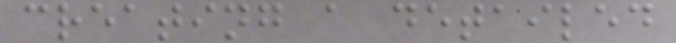creating a detailed
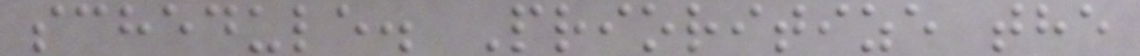schedule. Prioritize the
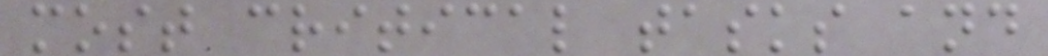most critical tasks and
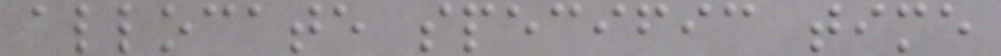allocate specific time
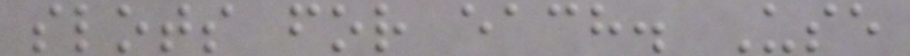slots for each. Use
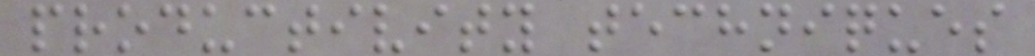productivity techniques
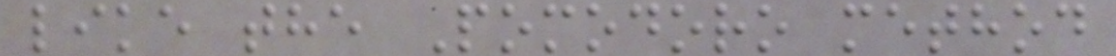like the Pomodoro method
